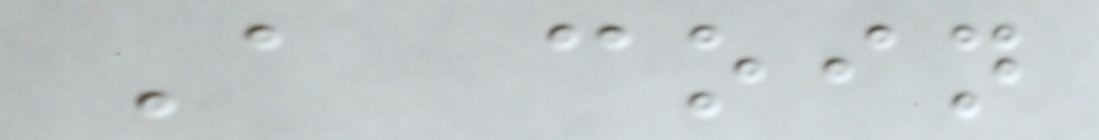A coin
